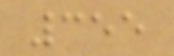355
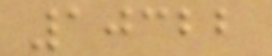10322
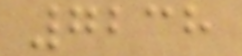7238
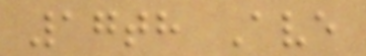17th Ave
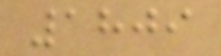1809
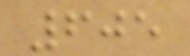605
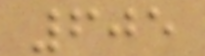605
